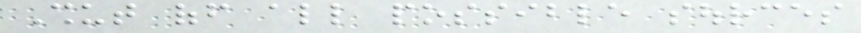Shut off all possible sources
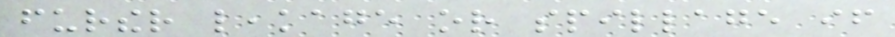further leakage or spillage if
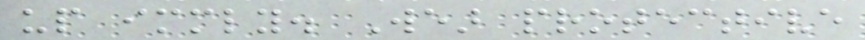up immediately. Wear protective
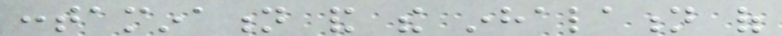contamination and the inhalation of
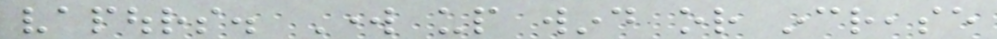vapours. Work up wind or increase
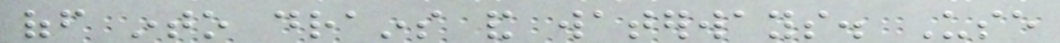off into drains and waterways. Use
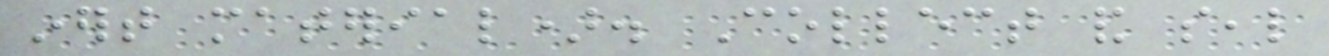inert material). Collect and seal
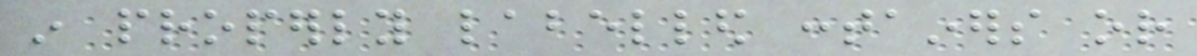in properly labelled containers or
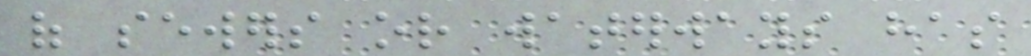of sewers or waterways has
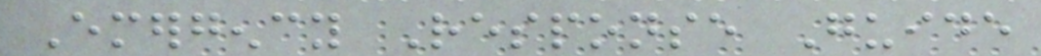Emergency Response Guide
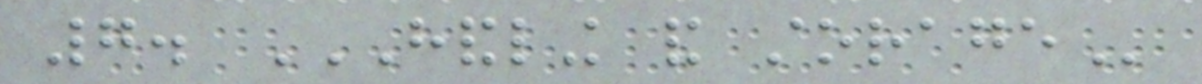7. HANDLING AND STORAGE
